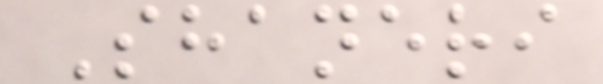Shaneri
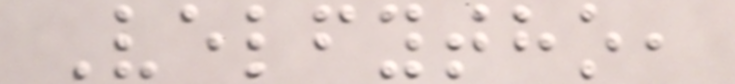Velfytho,
